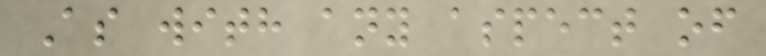As with any aspect of
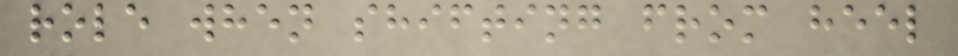role when shifting from heel
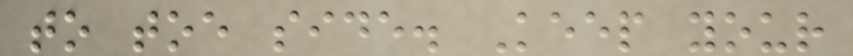to toe side. Keep your
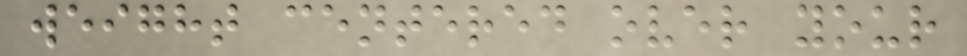weight centered over your
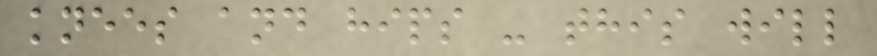knees and hips - this will
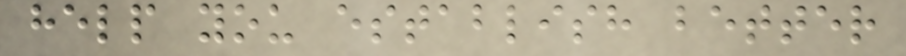help you establish better
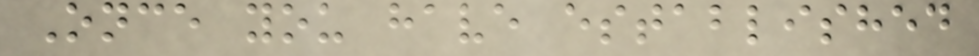Once you have established
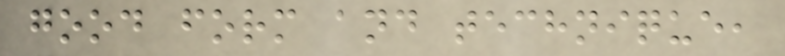good form and technique,
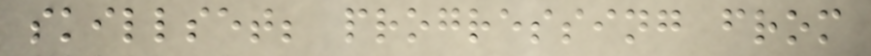skillset; progressing from
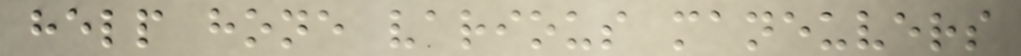help hone various maneuvers
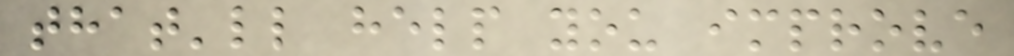that'll help you improve
